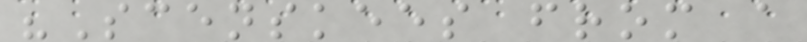"Scenskees from a
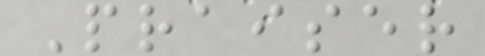Praiser
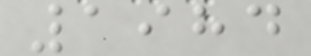1984
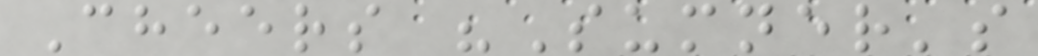Cheers "Sumner's
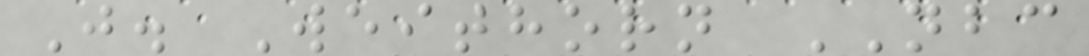J. Weithorn NBC
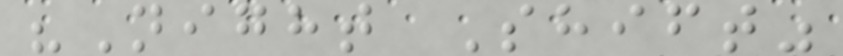"Night Shift"
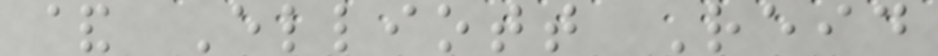& Elliott Reid
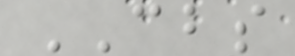CBS
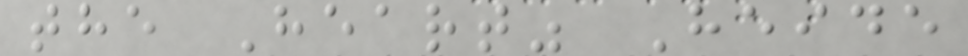the Heart" Heide
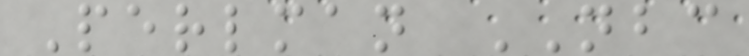Perlman NBC
